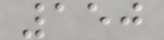150
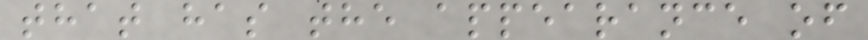that has the appearance of
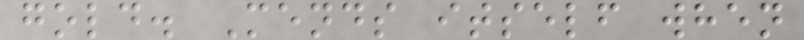gold. Mends itself when
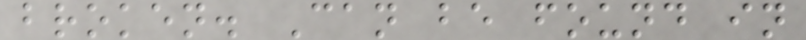broken. Can be found in
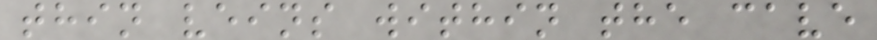thin veins within the cave
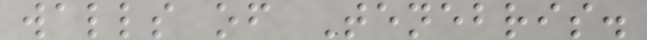walls of Tenebris.
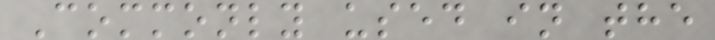Commonly used in the
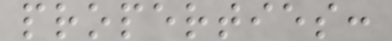properties:
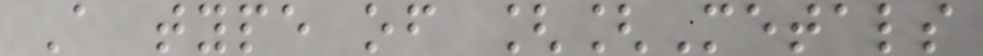A type of [[Metals
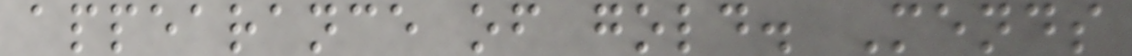appearance of gold. Mends
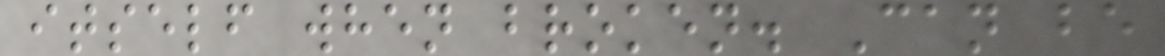itself when broken. Can be
